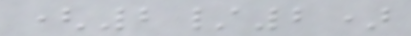(2/2)
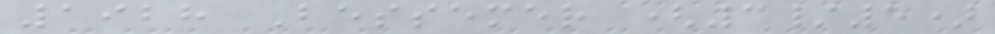1928 Bessemer (3/5)
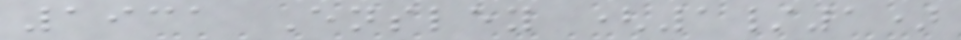1931 Ensley (1/1)
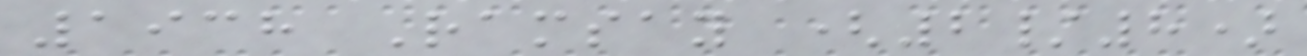1938 Ramsay (2/8)
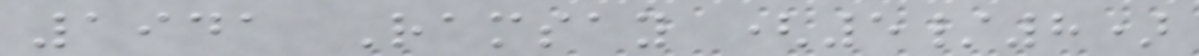1941 Ramsay (5/8)
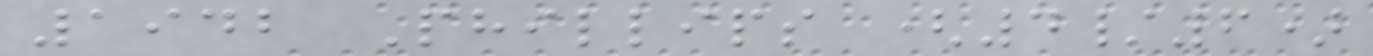1942 Phillips (4/6)
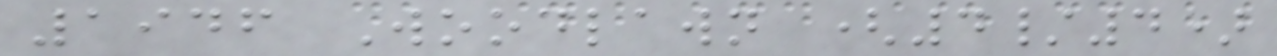1946 Woodlawn (4/4)
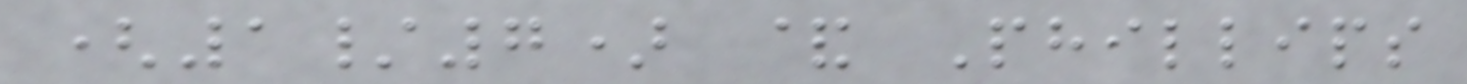(1/7) & Phillips
